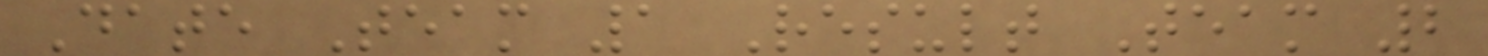Date Team 1 Result Team 2
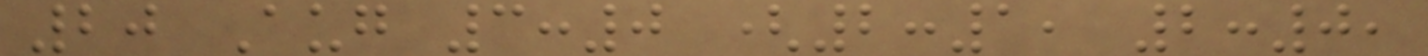20 Aug 3:0 (2:1, 2:0,
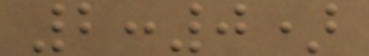2:0)
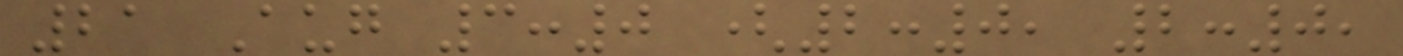21 Aug 3:0 (2:0, 2:0,
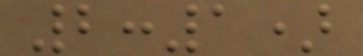2:1)
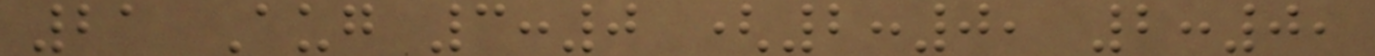21 Aug 3:0 (2:0, 2:0,
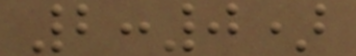2:0)
